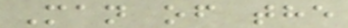Man of the
